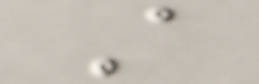A
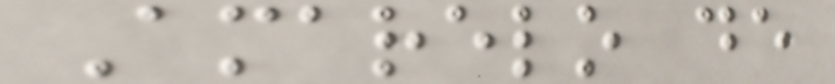Amarelo de
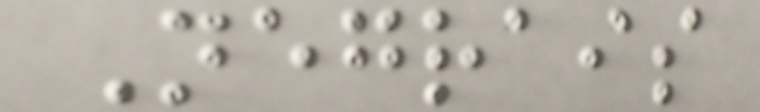Negrais
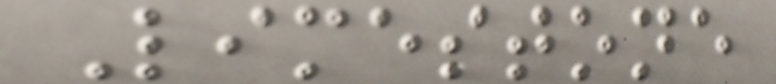Limestone
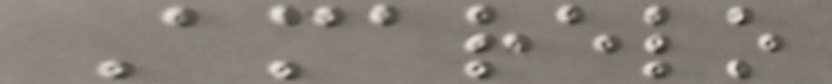Amarelo
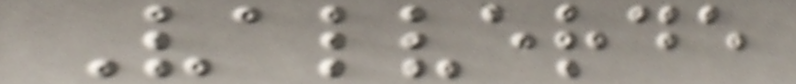Valverde
